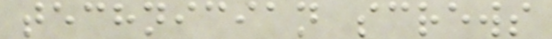technician screws
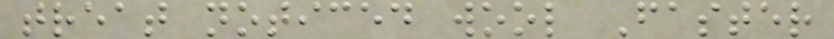treat noticed wool Faster
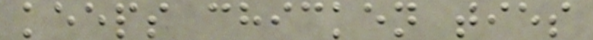keeps chicken ties
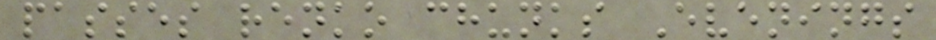passes renko chunks Evenings
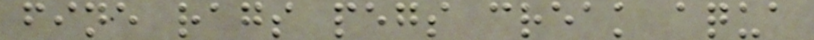fine rags pegs creak aqua
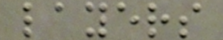layers
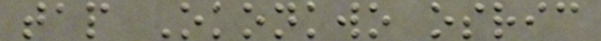tap Okonkwo osric
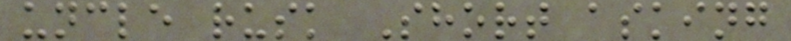uncle rusk Short asking
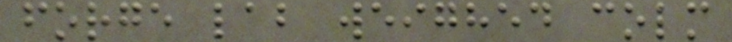forge lab weighed colm
